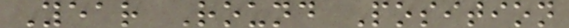Year Round Position
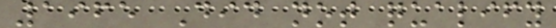1965 Did not qualify
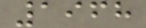1968
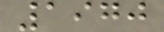1970
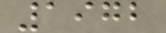1972
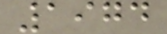1974
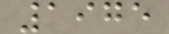1975
